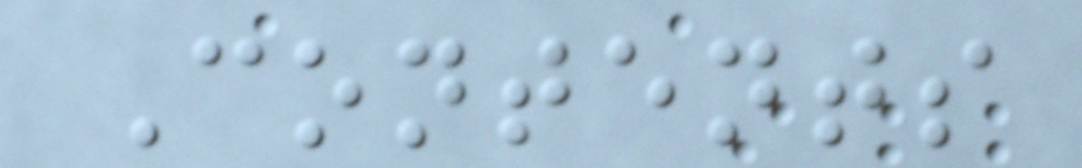Contents
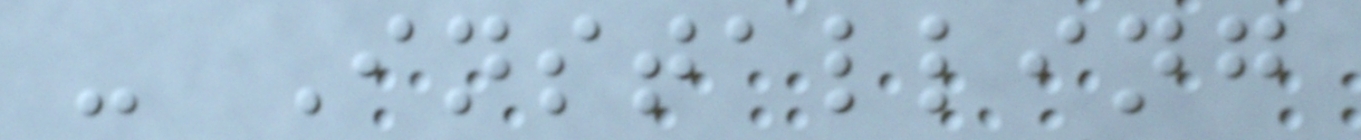- Installing
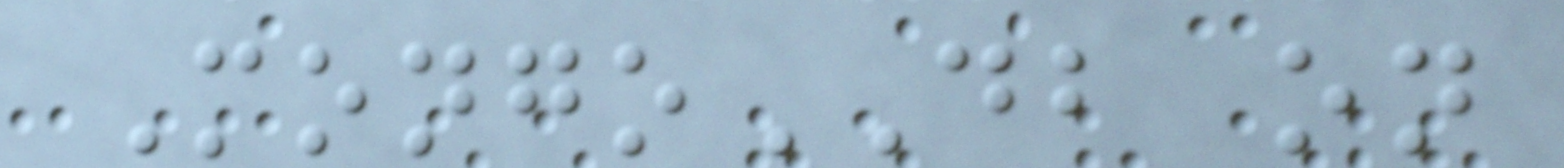MongoDB on
